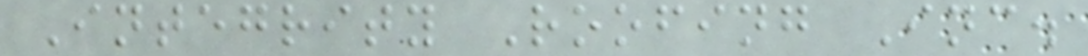Integrity Roofing Inc.
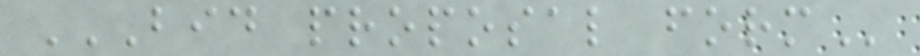BID PROPOSAL FORM
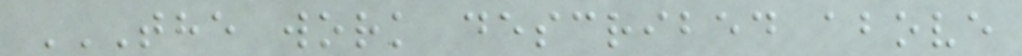THE WORK DESCRIBED ABOVE
